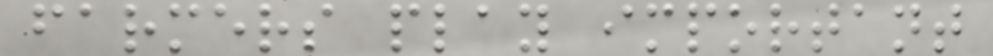farmers play important
